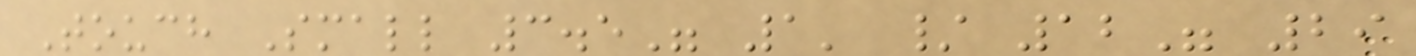Touch Small 3.5" 1' / 12" 29
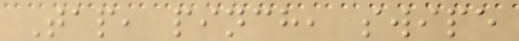Tap, pinch, swipe
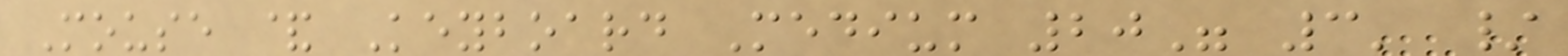Mouse & Keyboard Medium 20" 3' /
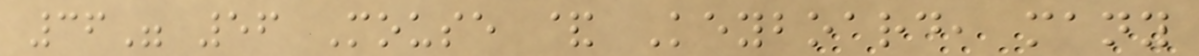36" 56 Mouse & Keyboard, many
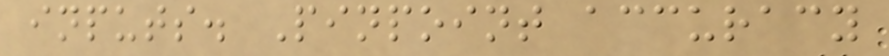inputs. Pinpoint accuracy
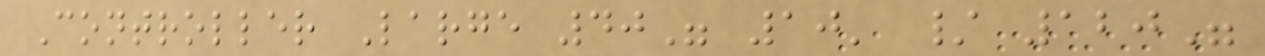Controller Large 40" 10' / 120"
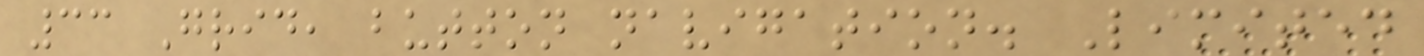33 Grid, button navigation. Limited
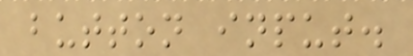button input.
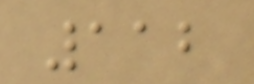112
